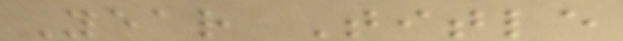Year Title
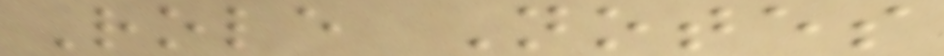Role Notes
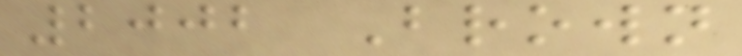2002 Brown
